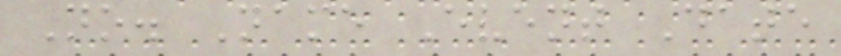No. Name Event Date
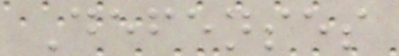Defenses
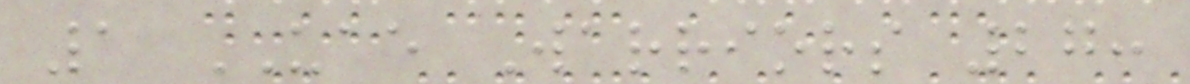1 UAE Warriors 27:
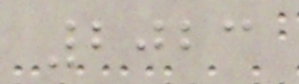2023
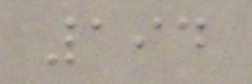194
